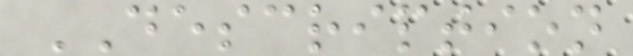DESCRIPTION
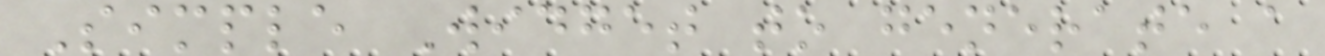Simple Widget to generate a
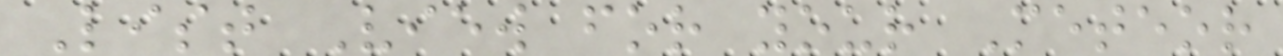List View for your Meteor
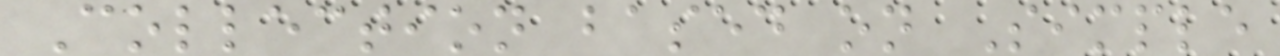Collection based on Simple
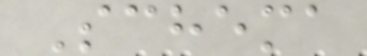Schema
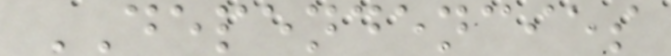DEPENDENCIES
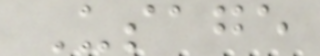Usage
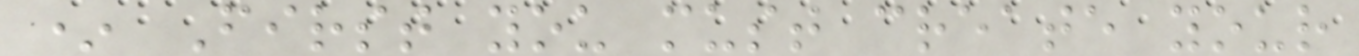* First you must create your
